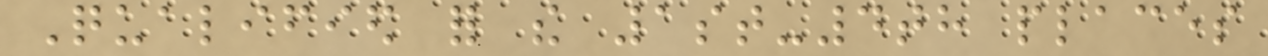Qualified for the 1st-4th places
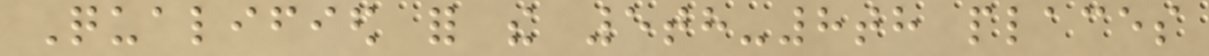Qualified for the 5th-8th places
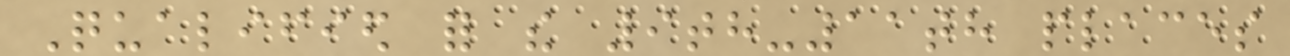Qualified for the 9th-11th places
